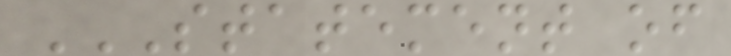STATEMENT OF
